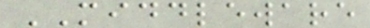MIDDLEWARE
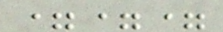===
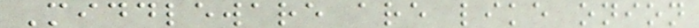Middleware are like onion
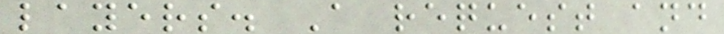layers. A request and
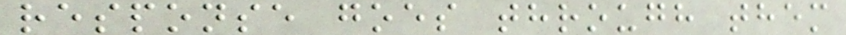response goes through them
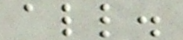all.
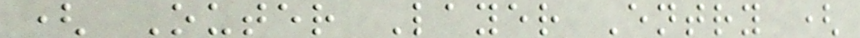( Outer Layer Entry (
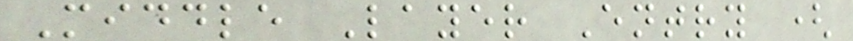Middle Layer Entry (
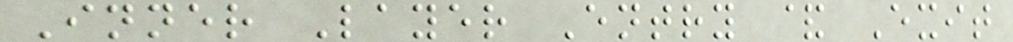Inner Layer Entry & Exit
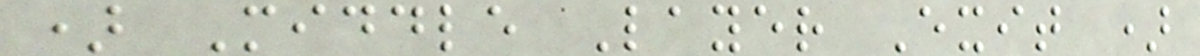) Middle Layer Exit )
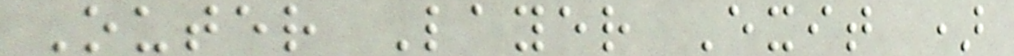Outer Layer Exit )
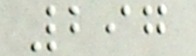297
